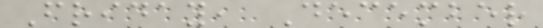Friday, December
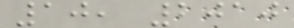10, 2010
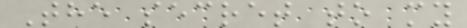The secret to my
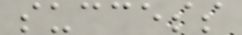success
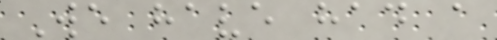We have had a
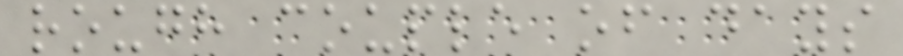rough couple of days
